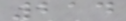214
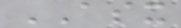ASX
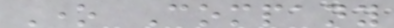One Company
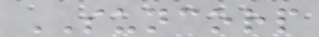SUNCORP
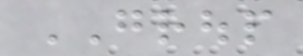GROUP
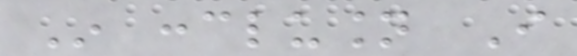In conclusion I
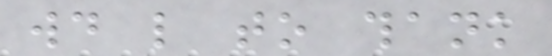would like to thank
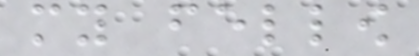my fellow
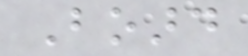Board
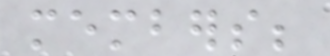members;
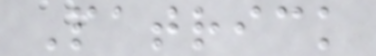Patrick
